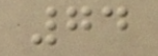74
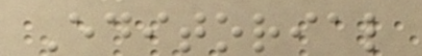Editorial
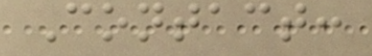Contact:
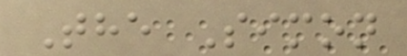The Simon
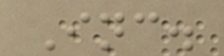Inc.
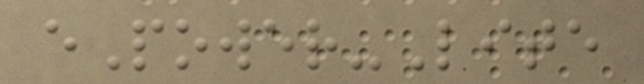ePower-Lite
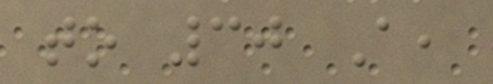to 30 A,
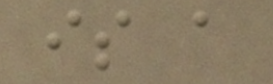is a
